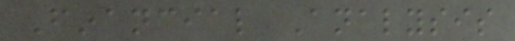Financial Analysis
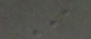I
